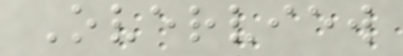Overview
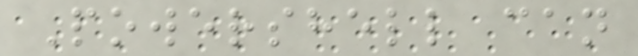Powershell can
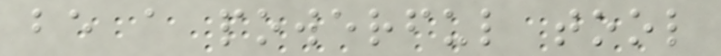be a powerful tool
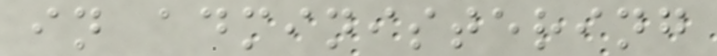in administering
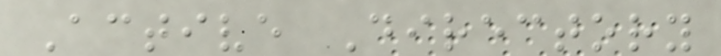Active Directory
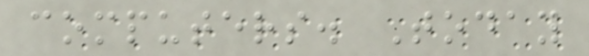computers. Today
